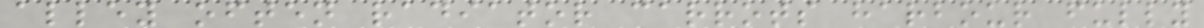alley often radiator carrots harbour fully
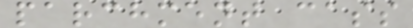parchment cass
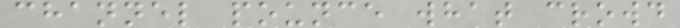channel pounce what crowd
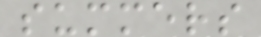summers
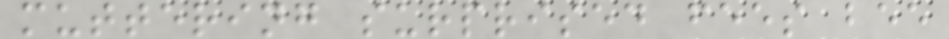muttering surprised fees bee
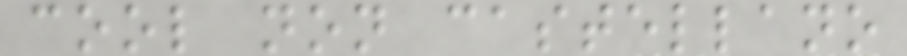cool non castellano
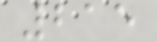215
